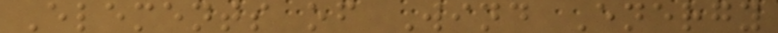Elements of Wind Energy
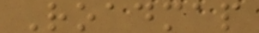Roadmap
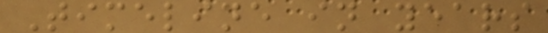Timeline in years
